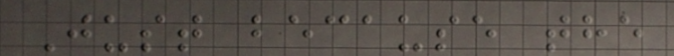Just because the
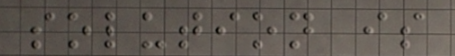solution is
